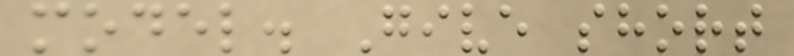model. Give short
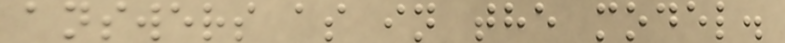answers as in the model.
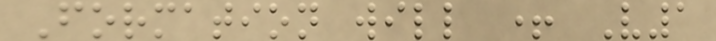Formation will + V1
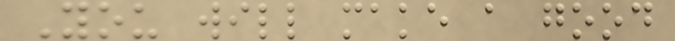You will make a good
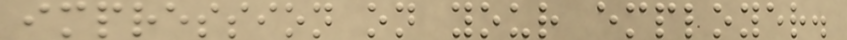impression on your employer.
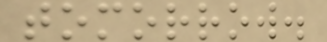tomorrow.
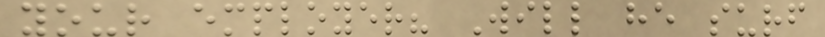your employer? Will he surf
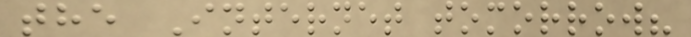the Internet tomorrow?
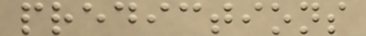predictions
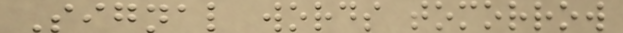Signal words tomorrow
